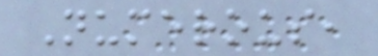Numerous,
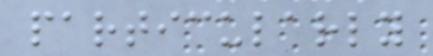particularly
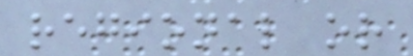regional or
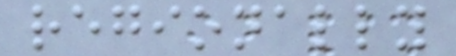regionally
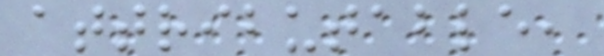attributable,
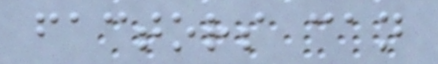factors can
